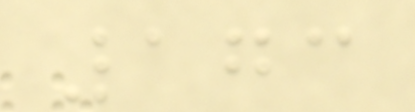173
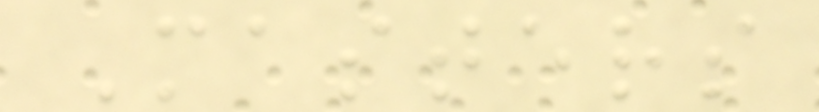Masters
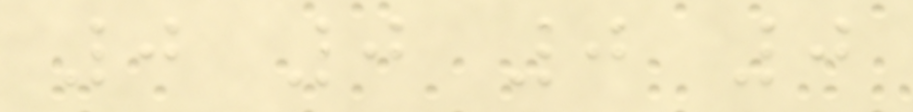0 0 0 0
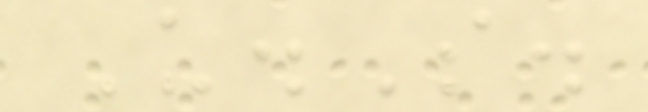U.S.
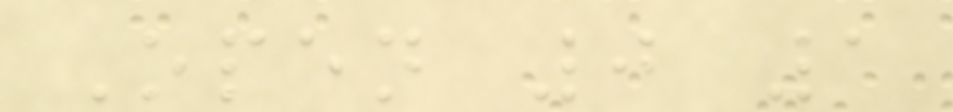Open 0 1
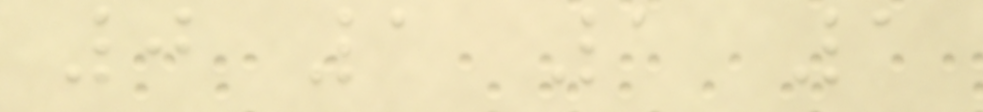0 1 1 1
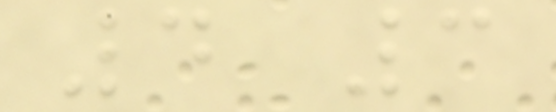4 3
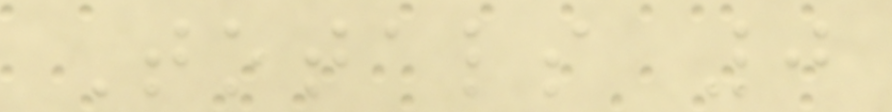Totals 0
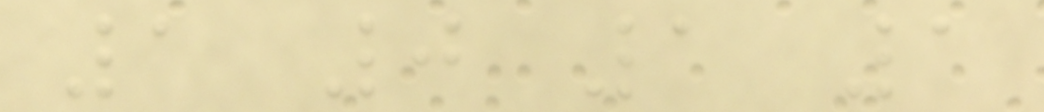1 0 1 1
